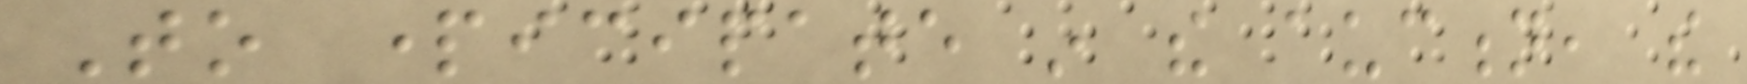To participate in the auction, the
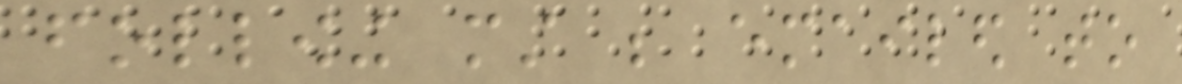following must be emailed to
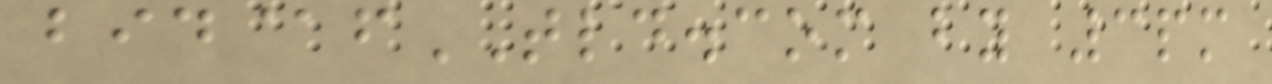bid@fTLD.com by 3pm
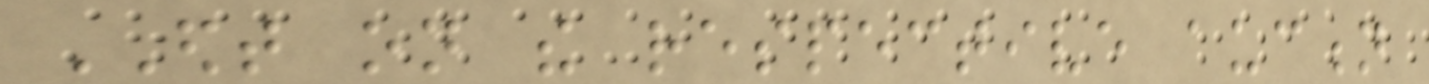EDT on the respective auction
